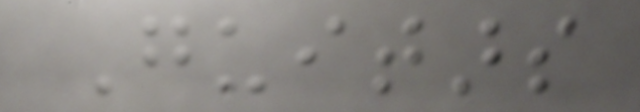Guitars
